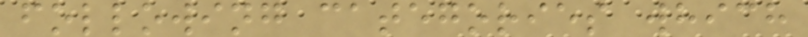following categories which
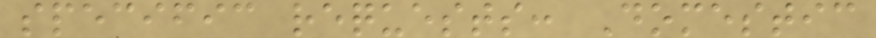specific requests: Domestic
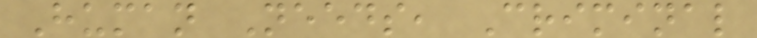Human Needs, Criminal
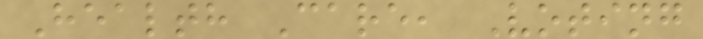Health Care, Voting
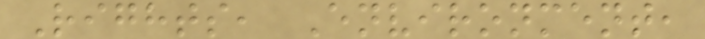Rights, Environment,
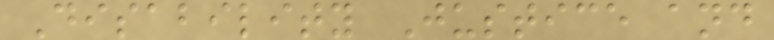Disability Justice and
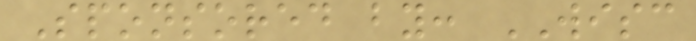Sponsored by: WISC
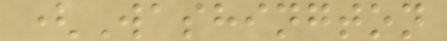(Washington
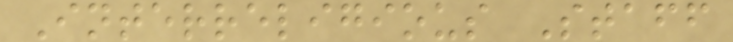Interreligious Staff
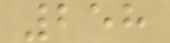258
